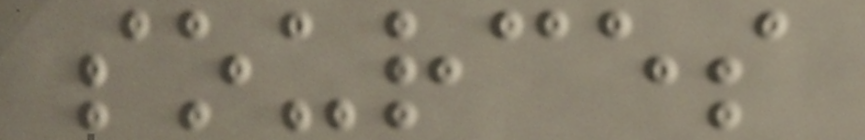sources
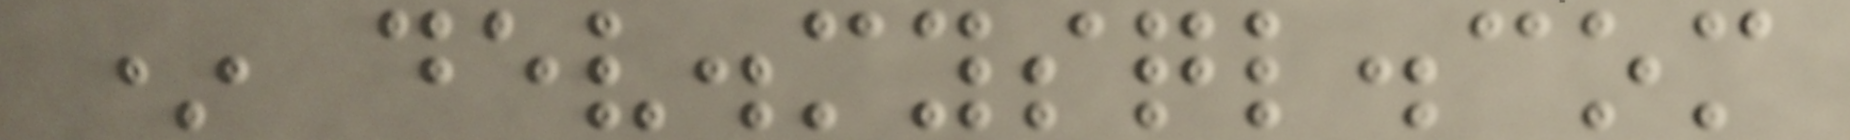* dev.mysql.com
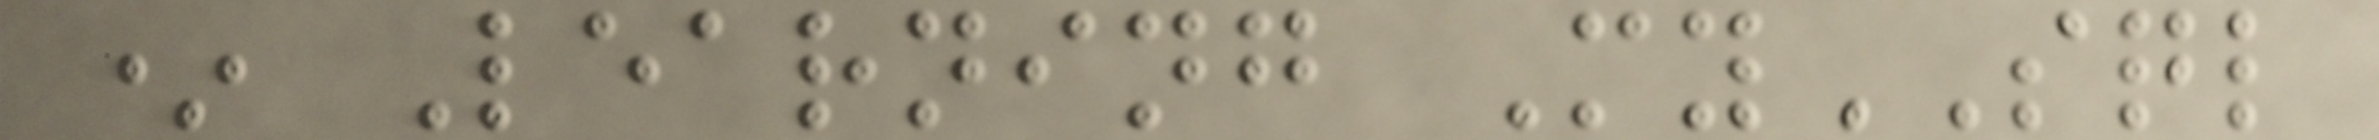* Learning MySQL
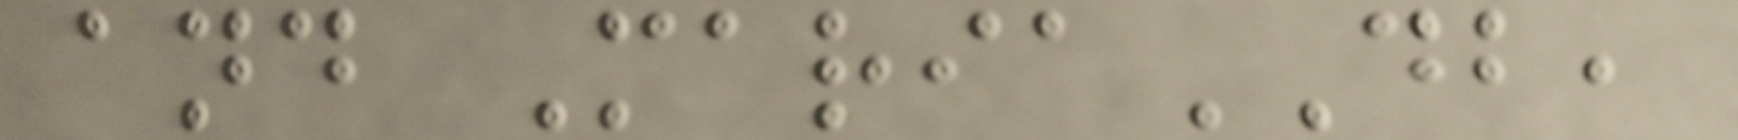and MariaDB,
